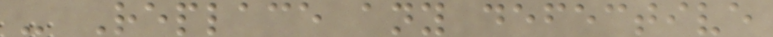- Replace any defective
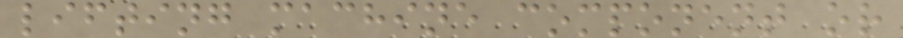lifting machine component or
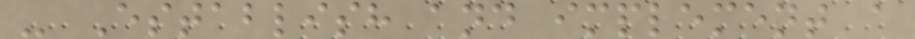- Establish and implement a
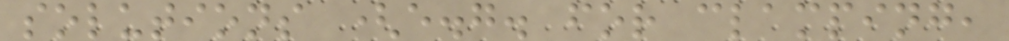solutions (e.g. for clamping,
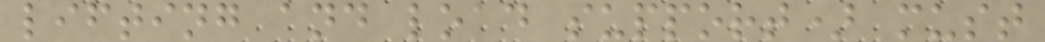lifting and load support) must
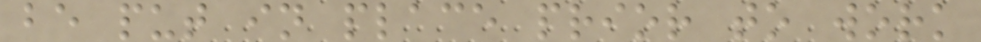be put in place prior to work
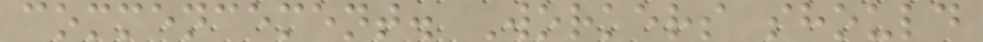commencement. Workers should
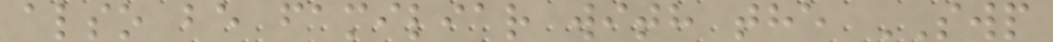also be familiar with the SWP
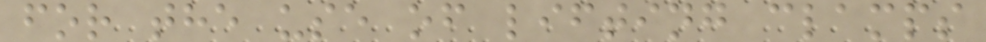for the use of lifting clamps
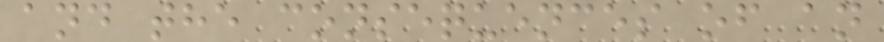and the consequences of an
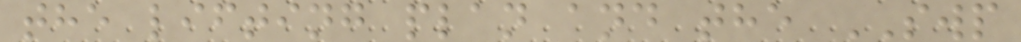the lifting plan and the SWP
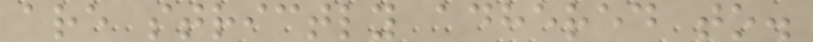are strictly adhered to.
